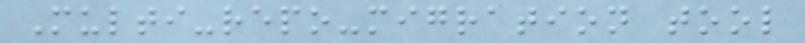Multi-repo-migration tool
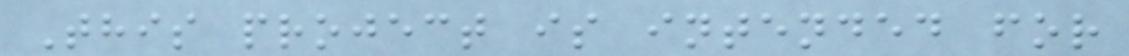This project is intended for
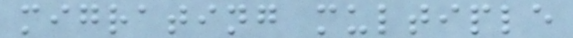migrating multiple
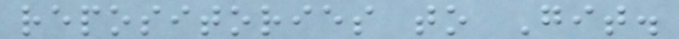repositories to Git.
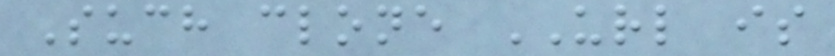Such clone URL is
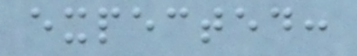expected:
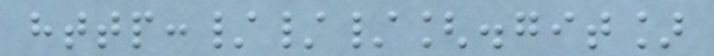http:///[.git]
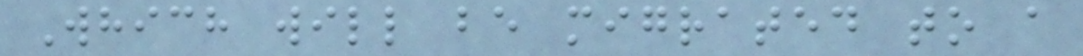Which will be migrated to a
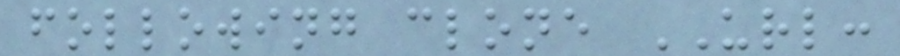following clone URL:
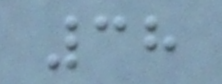38
